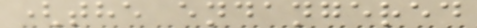(the endangered
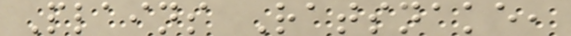Plains Ratsnake,
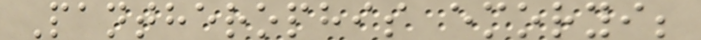Pantherophis emoryi;
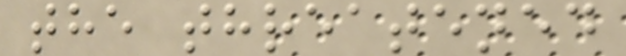the threatened
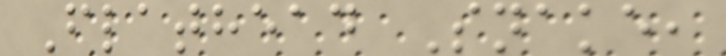Flathead Snake,
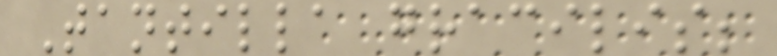Tantilla gracilis;
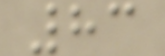83
